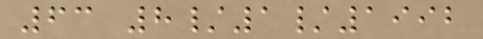63 8/1/1992
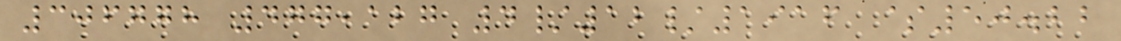306778 477,127 4/12/1916 $50.22
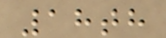18th
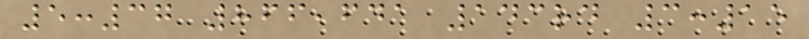5:37 866,641 143rd 3:15
